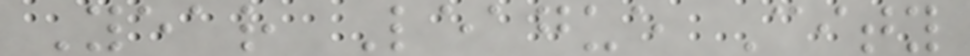Year League City
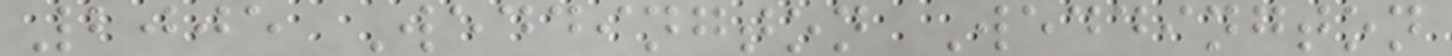2005 Weddington Weddington
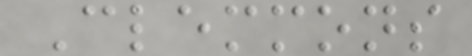Clemmons
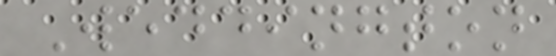Weddington
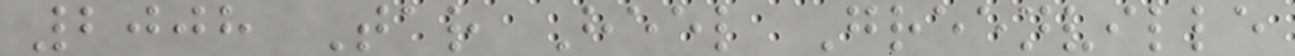2008 Tar Heel Greenville
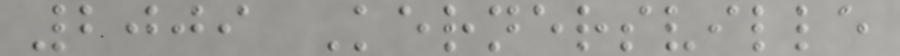2009 Kernersville
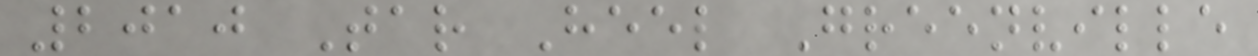2010 Tar Heel Greenville
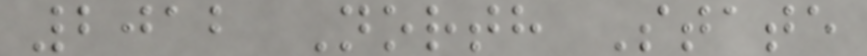2012 North State
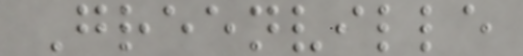Greenville
